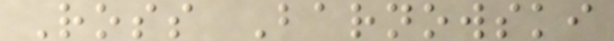Ross Barnowski
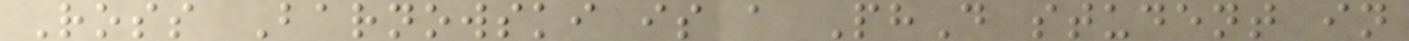Ross Barnowski is a PhD student in
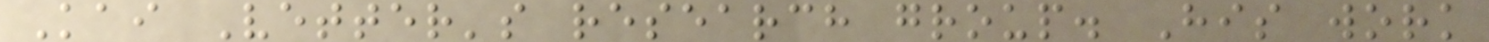Kai Vetter's research group. His work
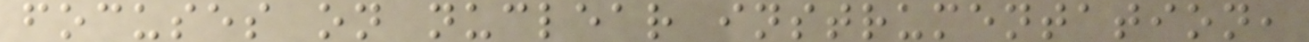focuses on nuclear instrumentation,
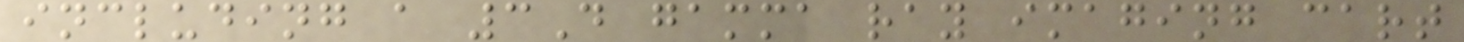including a 3D gamma ray imaging cart
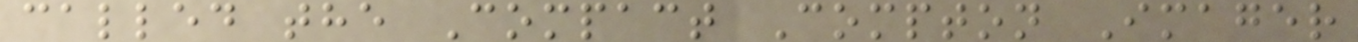called the Compact Compton Imager
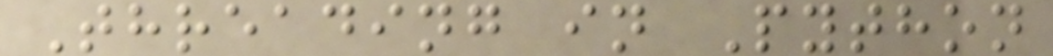Threading in Python
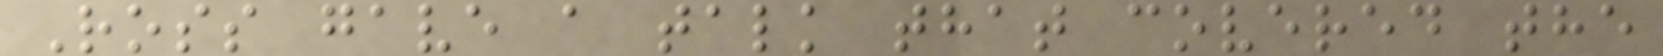Ross gave a talk that covered the
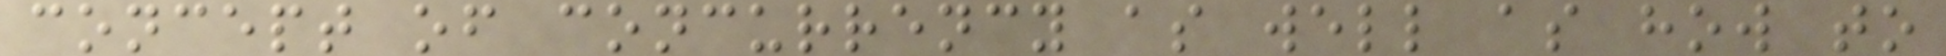concept of concurrency as well as how to
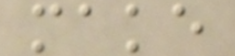make
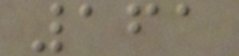161
